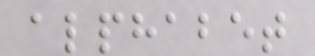alphabet
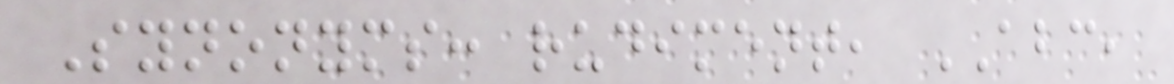Synonyms: rudiment, ABC,
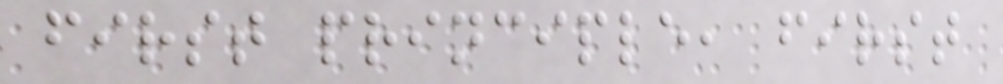first principle, first
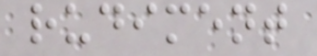rudiment
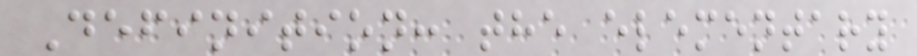Definition: the elementary
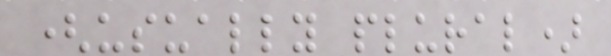(usually plural)
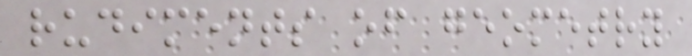rudiments of geometry
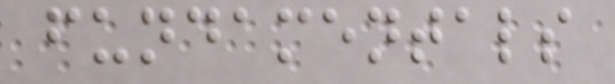fundamentals
